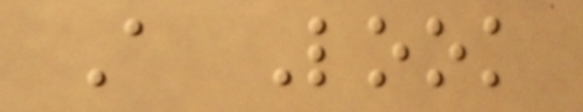A Look
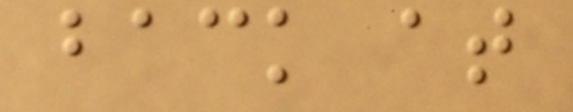back at
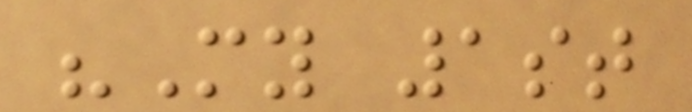"My 1st
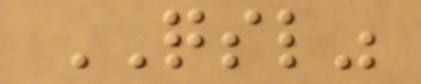QSL"
